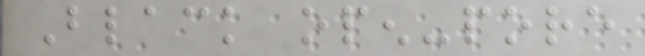Black open-pore
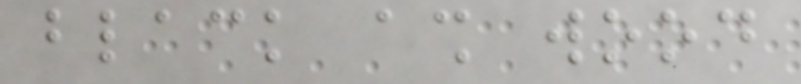black ash wood
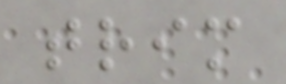trim
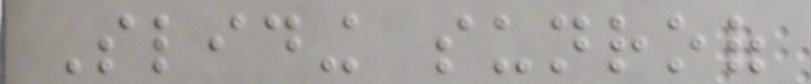Sliding sunroof
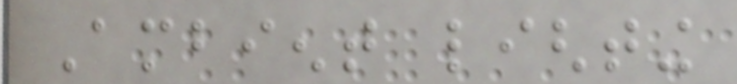Ambient lighting
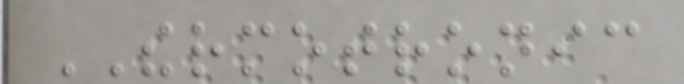THERMOTRONIC
